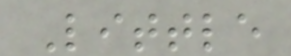Little
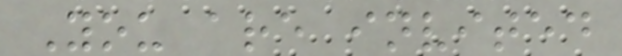You are invited
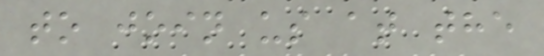to join us at the
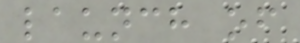launch of
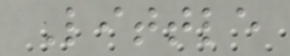Little
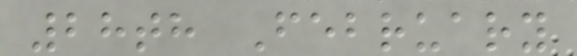28th February
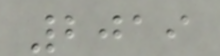2019
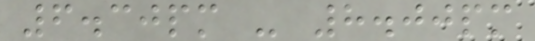6.30pm - 8.00pm
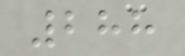288
